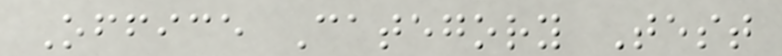Office Category Test
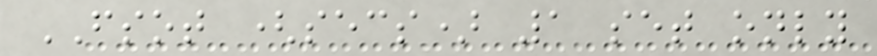FSOT (secs) 1 set only
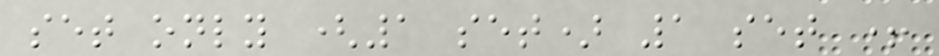set only (1 set) 1 set +
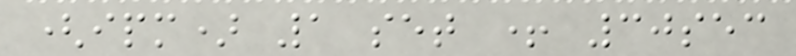(ipm) 1 set + 30sec
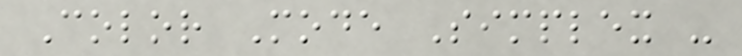Color Mode Simplex -
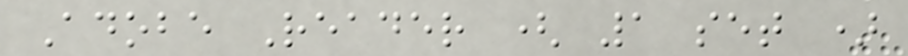Adobe Reader ( 1 set )
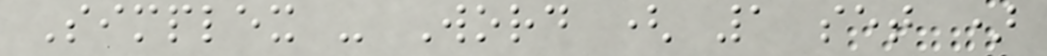Simplex - Word ( 1 set )
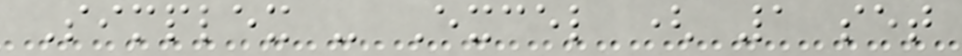Simplex - Excel ( 1 set
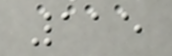115
